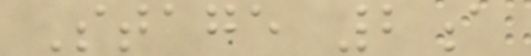Stage 2a
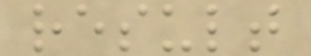result
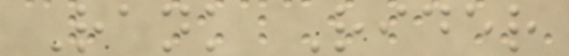Rank Rider
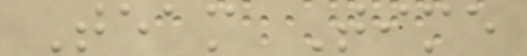Team Time
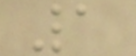1
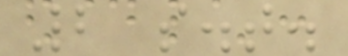2 s.t.
